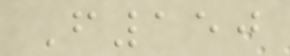F150
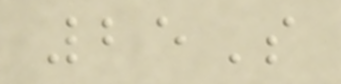25S
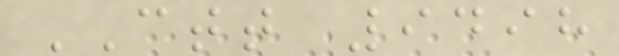CTT 9498
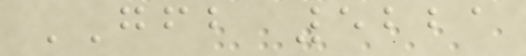GFB 5221
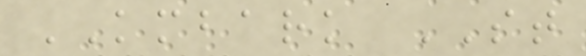KMBARK ST
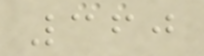360
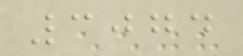3074
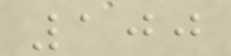100
